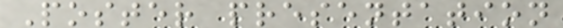Poster presentation
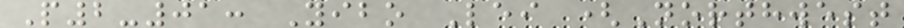P2-01: Yibo Lei (Northwest
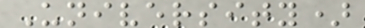University)
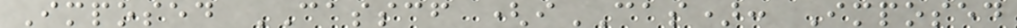Imposed CASSCF (iCAS): Imposed
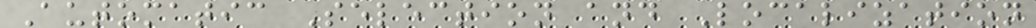Automatic Selection and Localization
